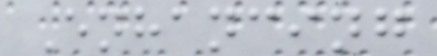Enhancing
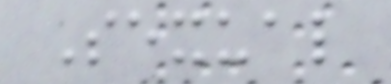Sexual
